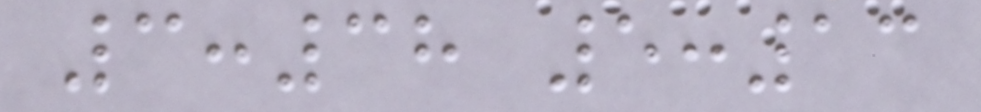3:38 5:13
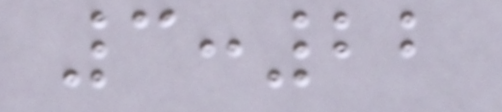3:22
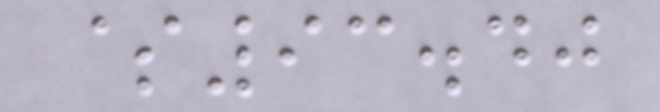$93.40
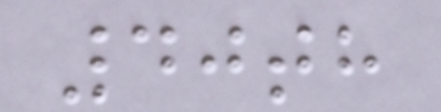40th
